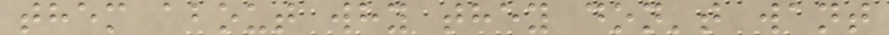them about why they don't want
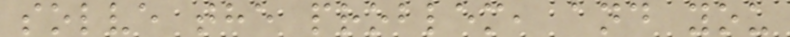solve the problem, and you
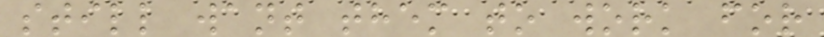still want them to work for
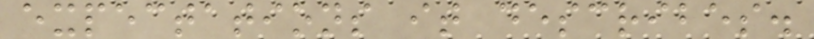expectations it describes.
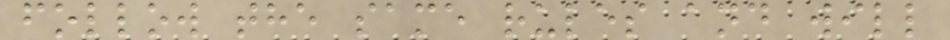follow the same rules and will
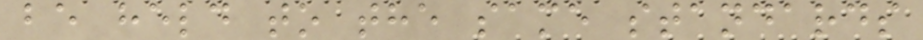be held to the same standards
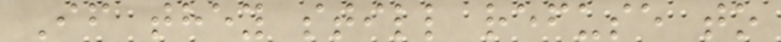If they still refuse to
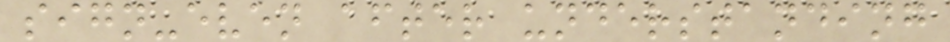sign-even after understanding
